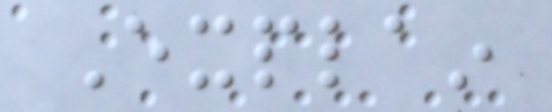Explain
